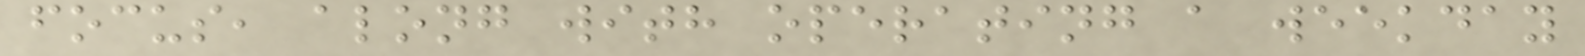focus, along with operating a weekday
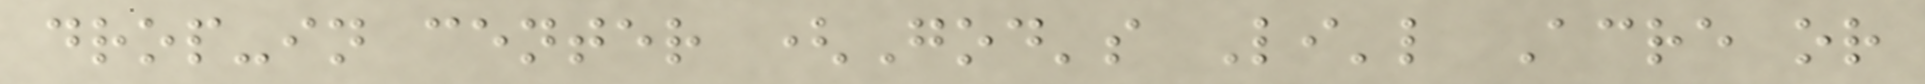drop-in center (God's Li'l Acre or
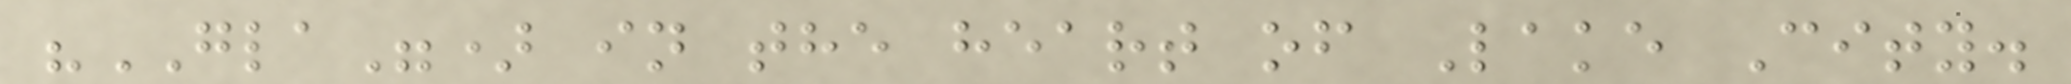"GLA") in the heart of Lake City.
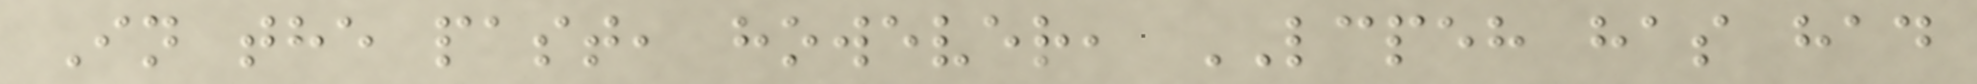In the past, however, LCPEH has had
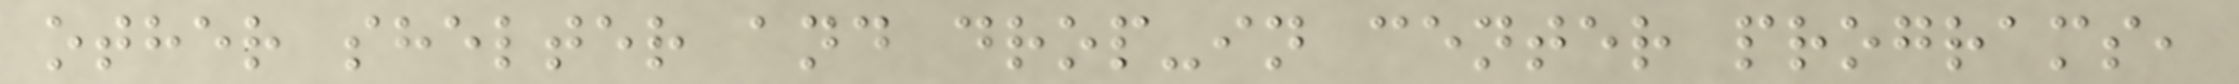other shelter and drop-in center programs,
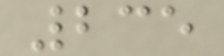235
